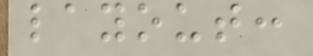layout:
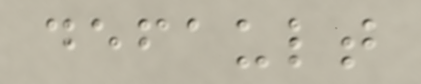default
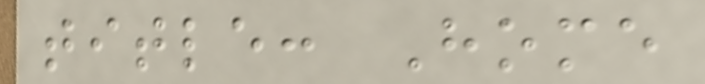title: Home
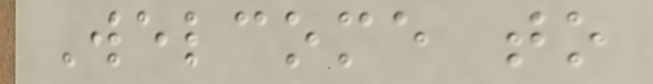Welcome to
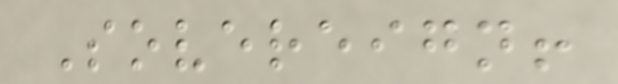Sovereign!
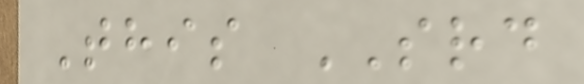This SRD
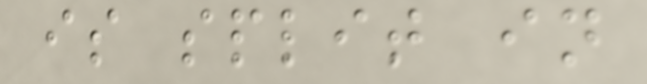is split in
